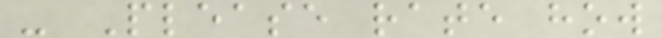- Please rate how
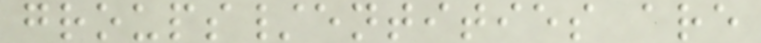groups/entities are
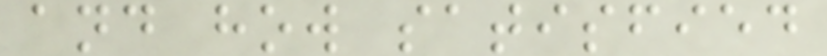and how satisfied
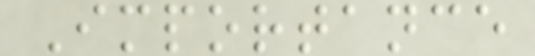Importance
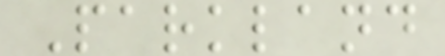Parkland
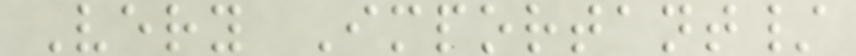Very Important/
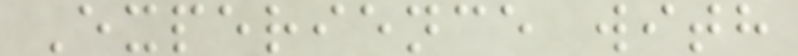Experience with
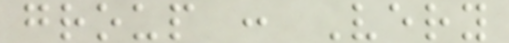group : Very
